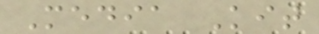Media Kit
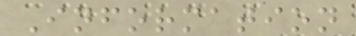Information
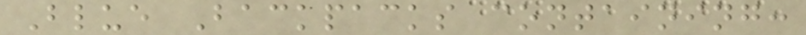Blue Backpacks containing:
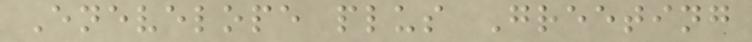Enevelope plus Greeting
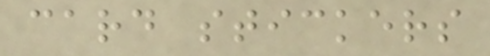card stickers
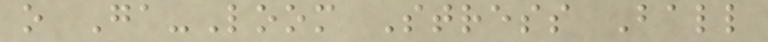o Ga-Loom Stress Ball
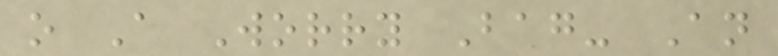o A Worry Bag- An
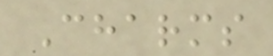Charms
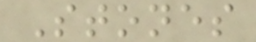Stones
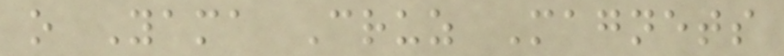o Yama Cruz Magnets
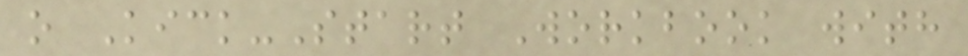o Kick-Start Workbook with
